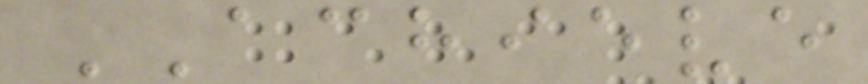ACHIEVE
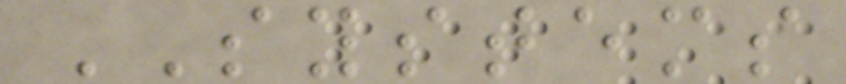SYSTEMS
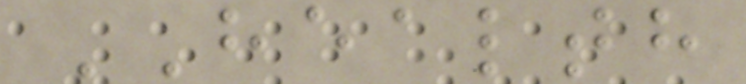HEALTH
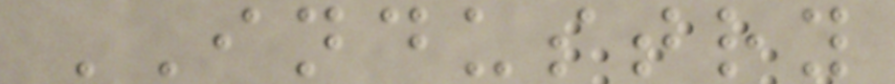INDUSTRY
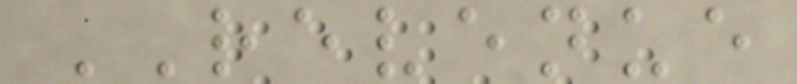REVENUE
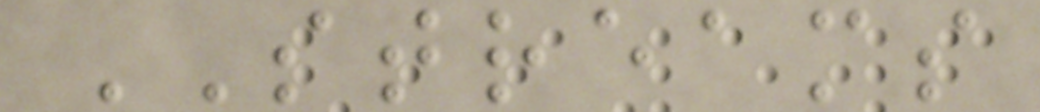STREAMS
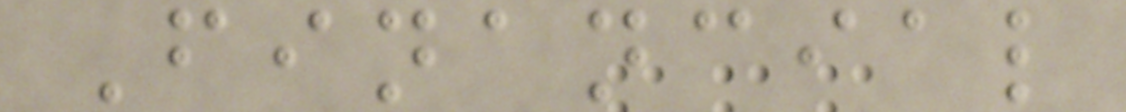Financial
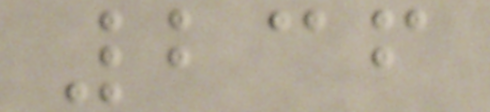236
